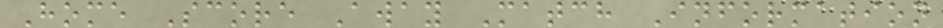Home Score Away Match Information
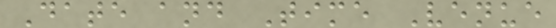Date and Time Venue
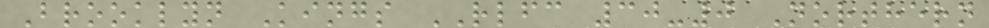Brooklyn Kings RLFC 30-0 Northern
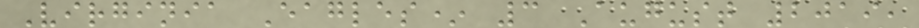Virginia Eagles* 3 August 2019,
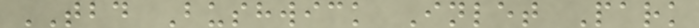TBD Bushwick Inlet Park
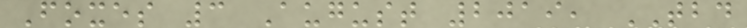Foxes 3 August 2019, TBD
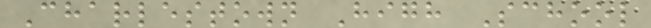Charlestown High School
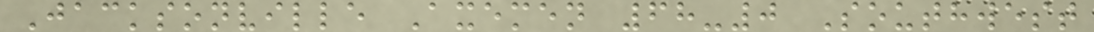Jacksonville Axemen 68-0 Southwest
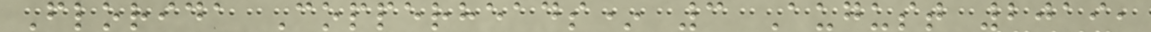Florida Copperheads* 3 August 2019,
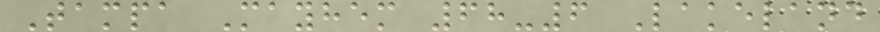Tampa Mayhem 68-6 Lakeland
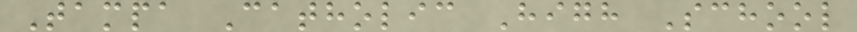Tampa Catholic High School
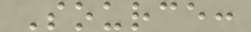Source:
